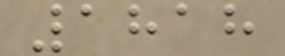1818
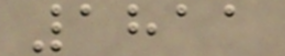1811
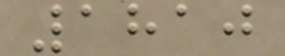1810
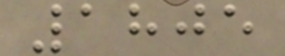1805
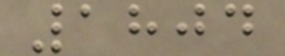1804
